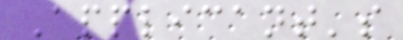Applicant's
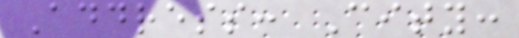Address: City:
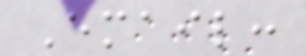Email:
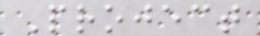Project
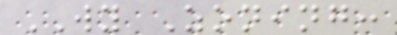WY Zoning:
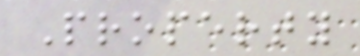Property
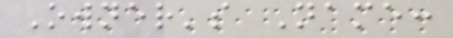Owner's Name:
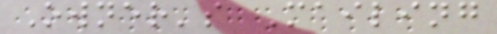Owner's Mailing
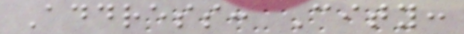Address: City:
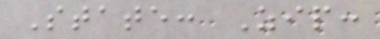State: Zip:
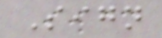Sign
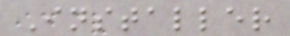Installer
